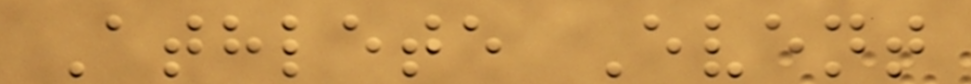Athlete Event
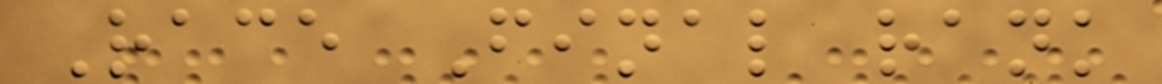Race Final rank
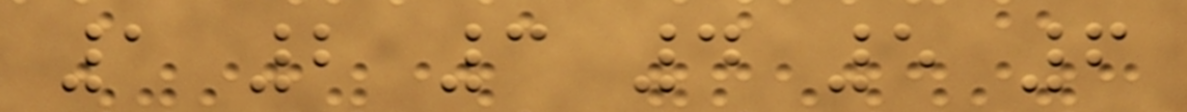1 2 3 4 5 6
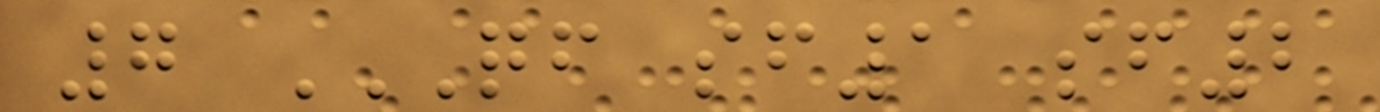7 QF SF1 SF2
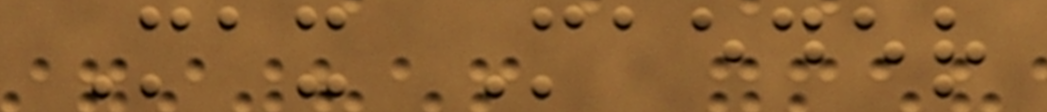Max Maeder
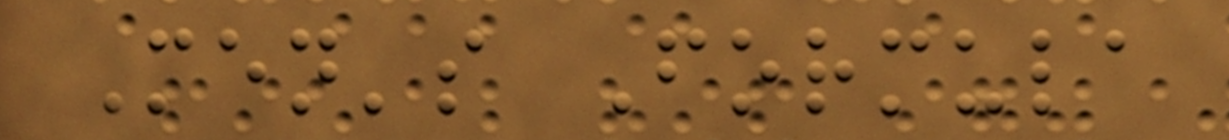Men's Formula
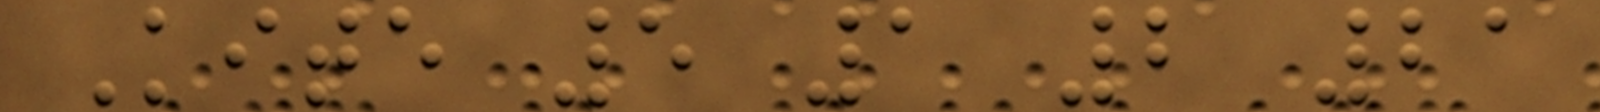Kite 5 1 2 21
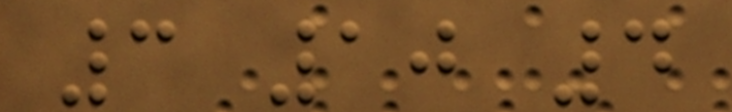3 10 4
